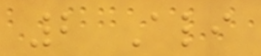2 Ali
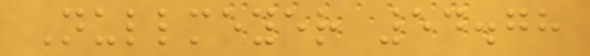Nullmeyer 54.78
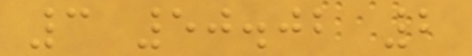3 50.02 2
